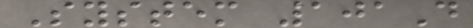System 101D
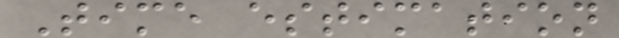Time estimation
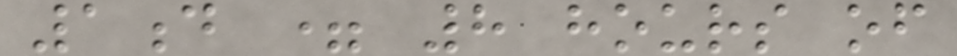1d = 8 hours of
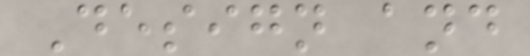Design and
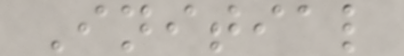Initial
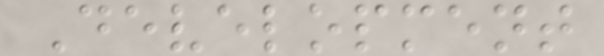Development
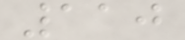110
